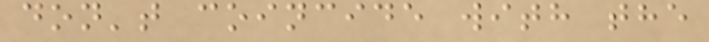don't coincide with the
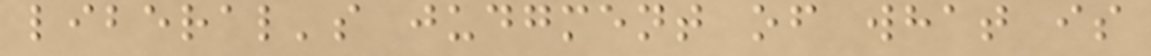liberal's judgment of what is
